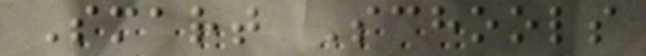Smart Schools
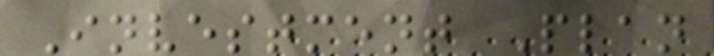Investment Plan
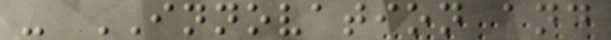- INNOVATION and
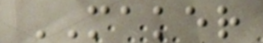MAKER
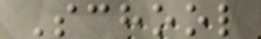School
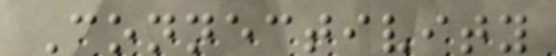Connectivity
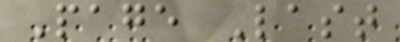Page Last
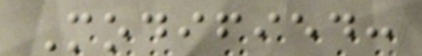Modified:
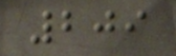209
